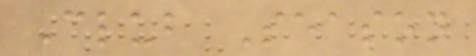Club Season
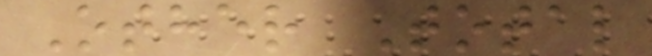Other Total
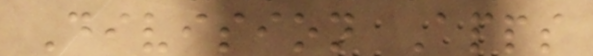Division Apps
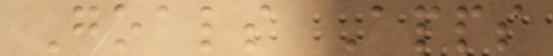Goals Apps
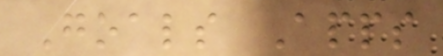Goals Apps
